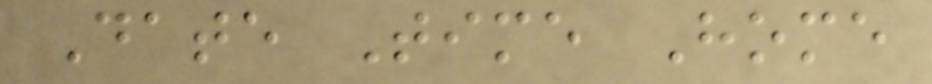Date Time Home
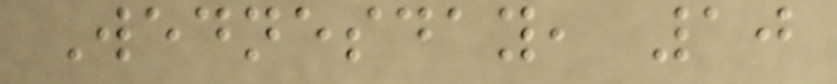Wednesday, 10
